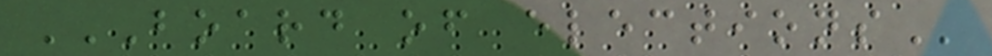BOARD OF ELECTIONS
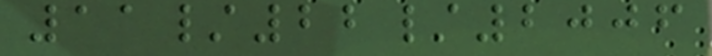11/22/2006
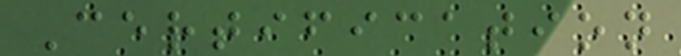Certification
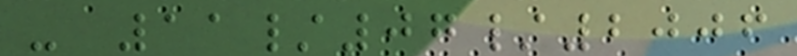- 11/07/2006
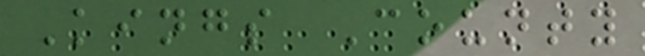Kings County
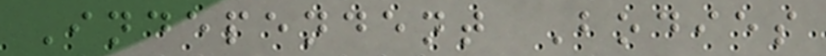Independent Bodies
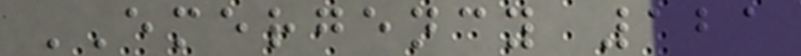EMERGENCY 121
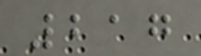217
